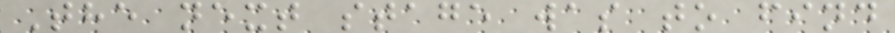The next stage was to find
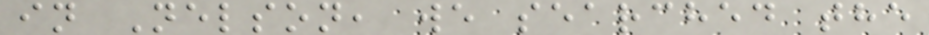in Nelson, we searched the
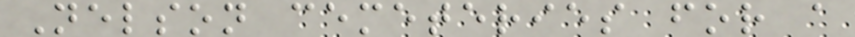Nelson cemeteries for a
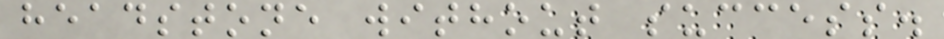headstone without success.
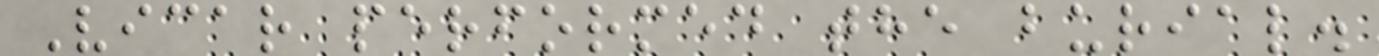Vicar performed the burial.
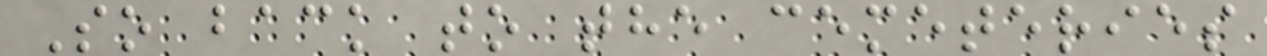So back to the cemeteries
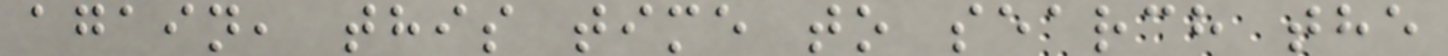again, this time to search the
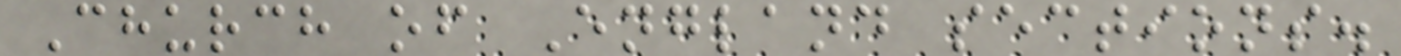Church of England sections.
